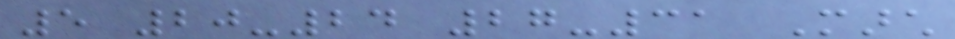5 20-24 27-31 March
